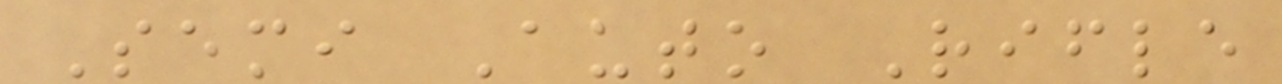Semi Auto Rifle
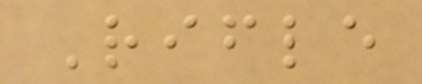Rifle
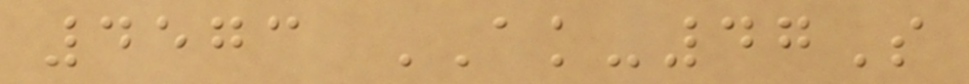4573 AK-47S
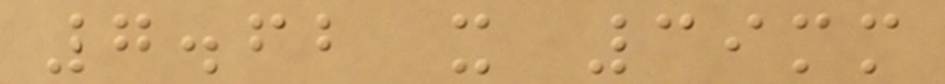7.62 x 39mm
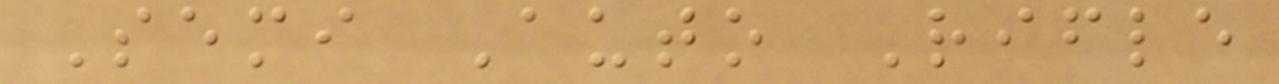Semi Auto Rifle
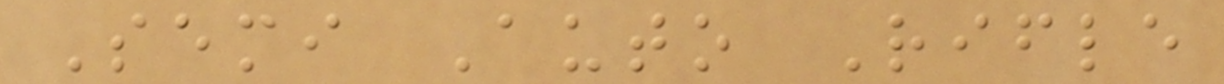Semi Auto Rifle
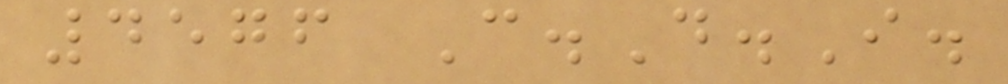4576 C.D.I.
